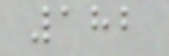182
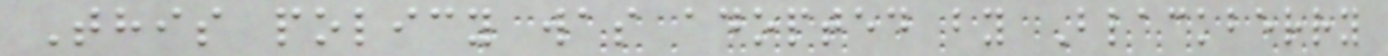This policy was adopted by Blackberry
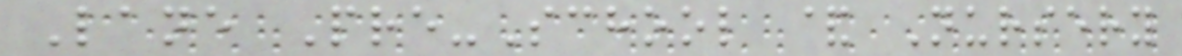Lane Pre-School & Nursery
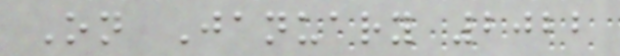On January 2022
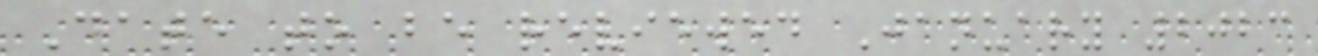Date to be reviewed January 2023
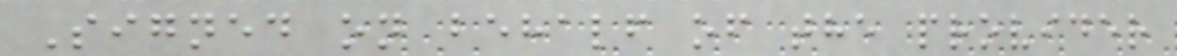Signed on behalf of the provider
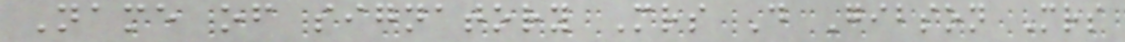Name of signatory Mrs D Gibson Mrs
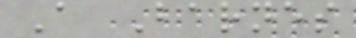A Barnes
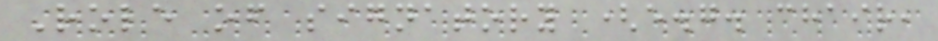Role of signatory (e.g. chair,
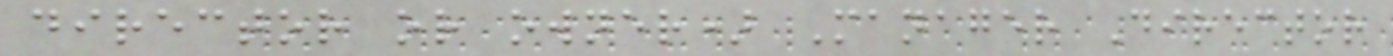director or owner) Manager Director
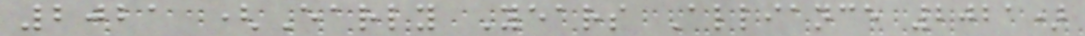2021 (Early Years Alliance 2021)
